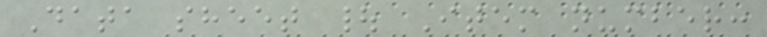Data sheet | Item number:
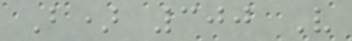B) 300 V
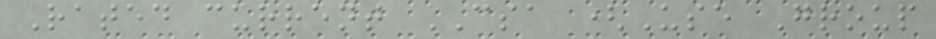Rated current CSA (Use Group
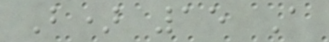B) 15 A
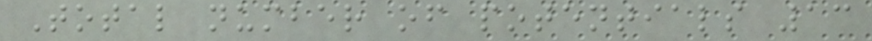Total number of potentials 13
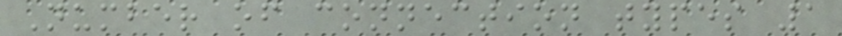Number of connection types 1
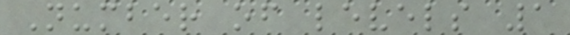Number of levels 1
